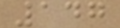147
